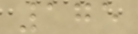175
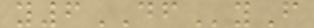y6DFyF
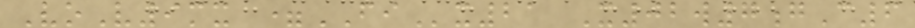VoV9mx =FIx21 X02w7gC6
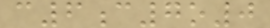c6c7o0
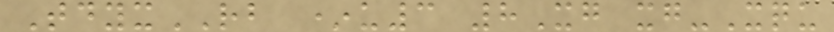TdyxRB *u3 8Xg xg-Xqu
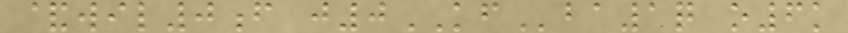&wil0f j0KFba1q o6k
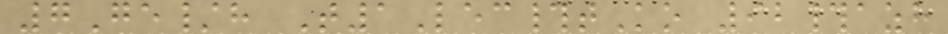7Ge/h T1Lec#tKo 92#azh
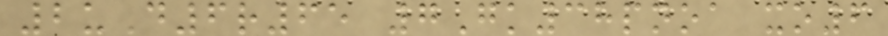2uD6r65 7Gk38pnoa xo6
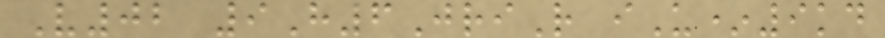V02 9H6JriR iU*9kd
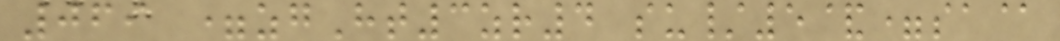069 =zgHt3zr4 su/5&=sa@
